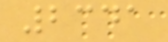2341
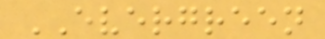EVERGREEN
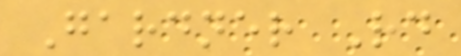Gardner Rd
